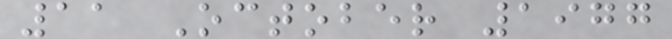11 October 1977
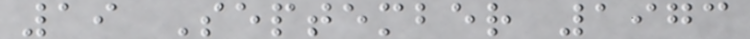19 September 1973
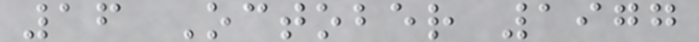16 October 1977
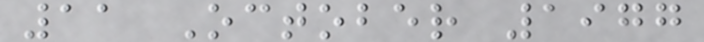11 October 1977
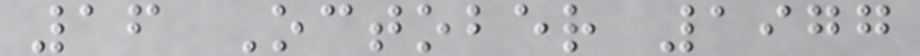16 October 1977
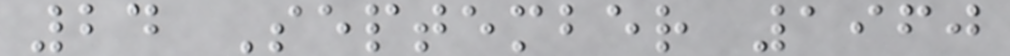24 September 1960
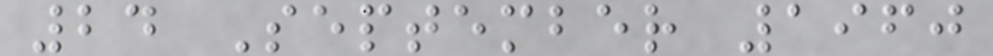24 September 1960
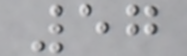57
